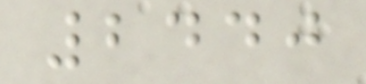2440
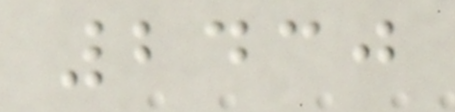2430
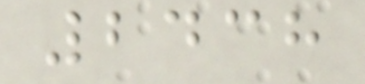2438
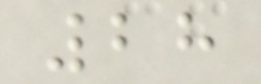28
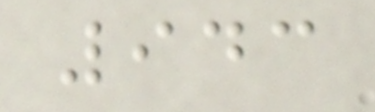943
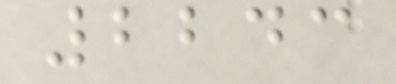2243
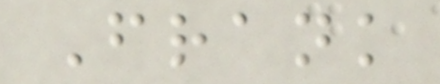Frank
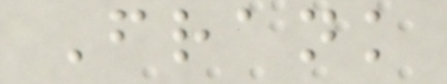Frank
